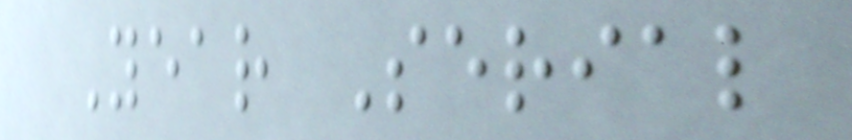Year Serial
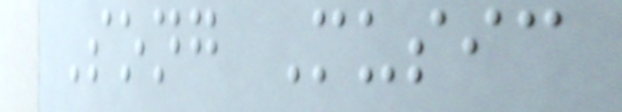Song Music
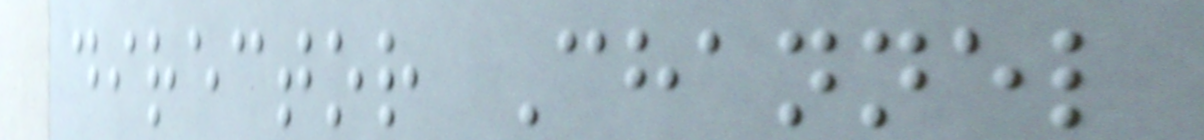director Channel
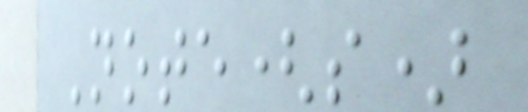Note(s)
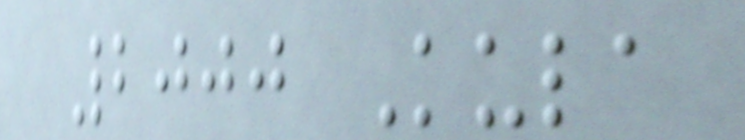2000 Kula
